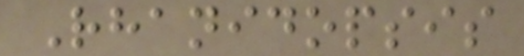Rhanidopsis
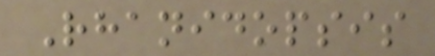Rhanidopsis
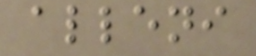alleni
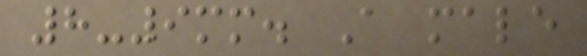8-9mm. A male
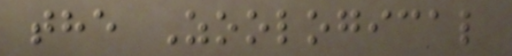the Zoological
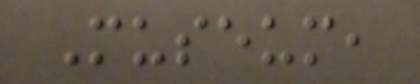Museum,
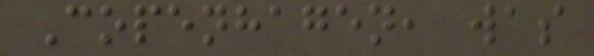Copenhagen, was
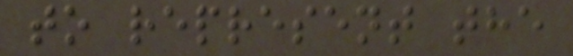to represent the
